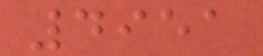4951
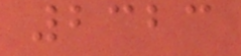2323
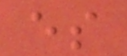es
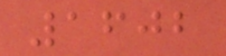1602
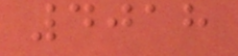4018
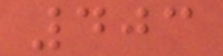403
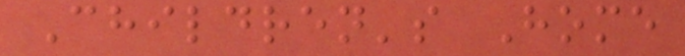Children's Home
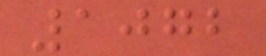1072
